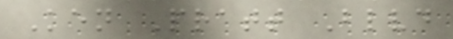Ken Pratt Blvd
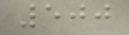500
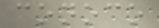conoco
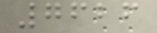7626
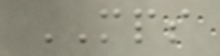MPS
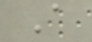A
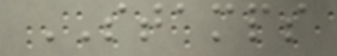STAMPS
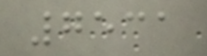7531
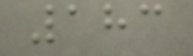183
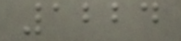1224
